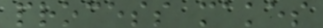process makes
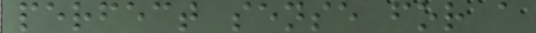perfect sense for a
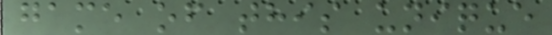game of this unique
